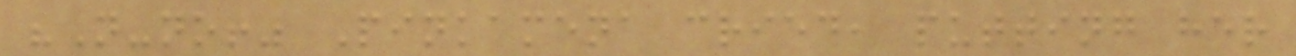"N-no!" Pinkamena cried, putting her
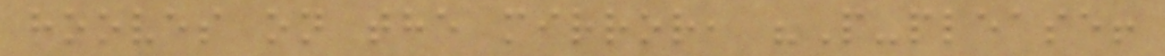hooves on the mirror, "P-please!
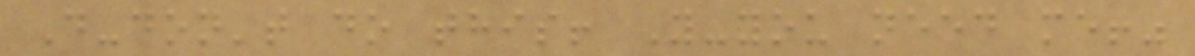D-don't do this! Y-you need me!"
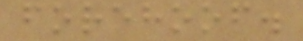forehoof.
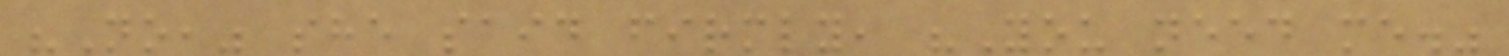"No," she said firmly, "You need me."
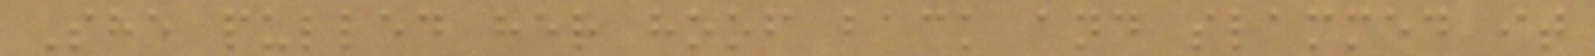She pulled her hoof back and slammed it
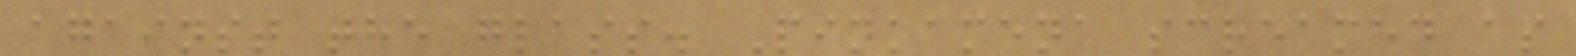against the glass. Pinkamena screamed as
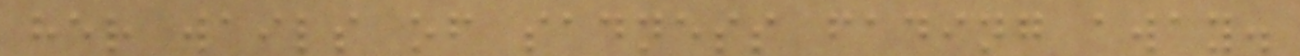her wails of sadness fading away.
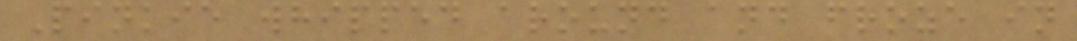Pinkie whipped around and froze in
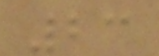23
